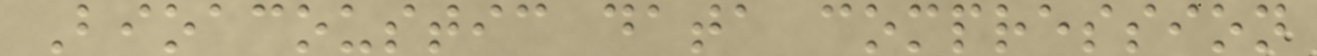Bioacoustic data compression
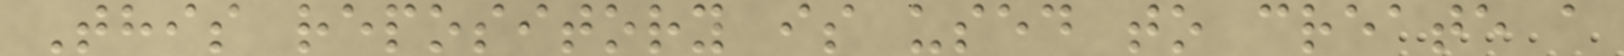This repository is used to create a
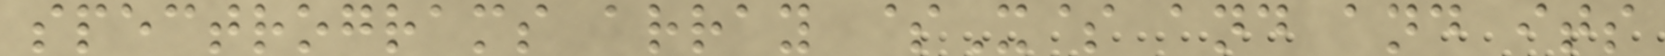spectrograms array $X$ and and its
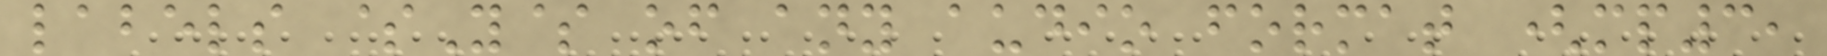labels $Y$ of any audio format (mp3,
